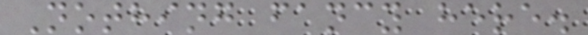Nothing fancy here.
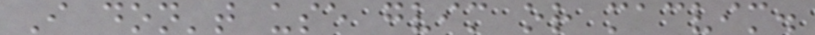I don't use gvim or macvim.
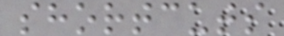shortcuts
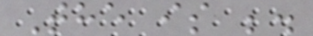The is ;.
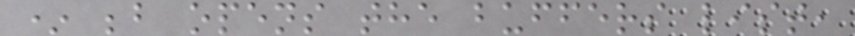* ;b opens the buffers list,
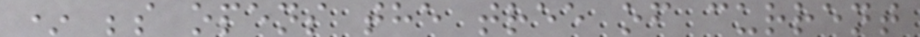* ;s opens the tree of current
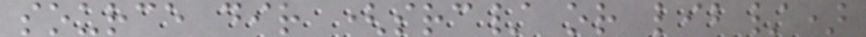source dir (src/ or lib/)
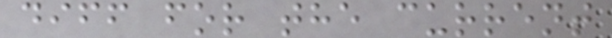diff for the current
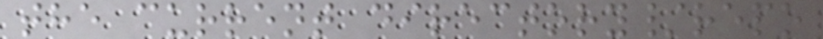the current directory/repo
